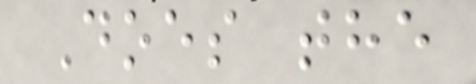Does the
